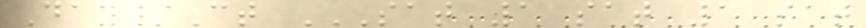Day/Ct SAT 1 SAT 1 SAT
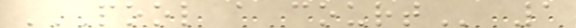POOL A COURT 1
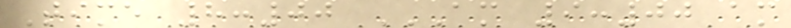Time 8:00 AM 9:00 AM
